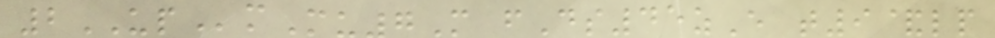2UPmMu7M fDs45zE t9&lp
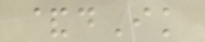&dIk
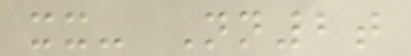xx- Nn2t
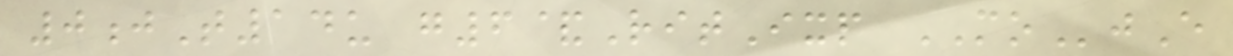0jT14u g6&RitIxp MOjE
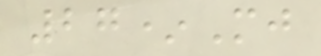27*Mj
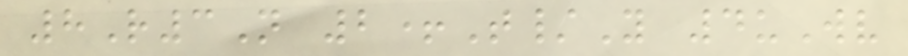8R3N 2+T/Y 4uWv
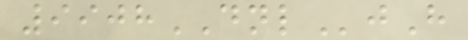9908DNLjH
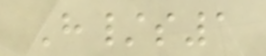H/s1
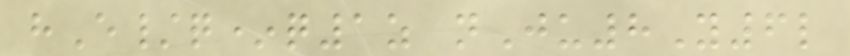hE/q*q1z nJu8Y6l
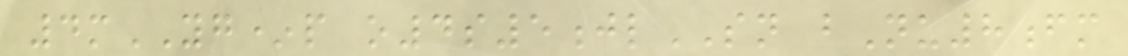4mYG*p o4s5jlSN bNu8fm
